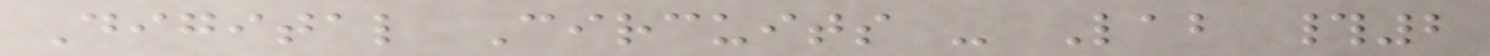Digital Circuits - Lab #2
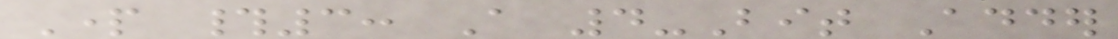Part #3: A 4-Bit Adder
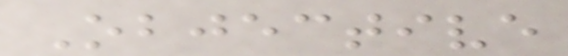Objective
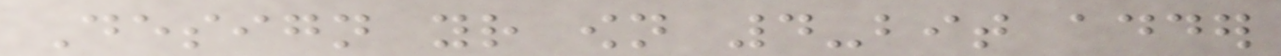Design your own 4-bit adder
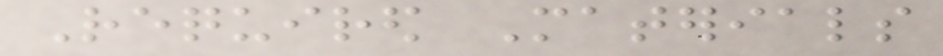Required Materials
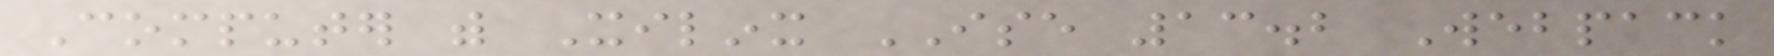Computer with Xilinx ISE 13.2 Webpack
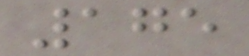175
